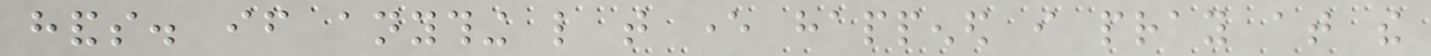hands. if anything like that ever happened i pray at the
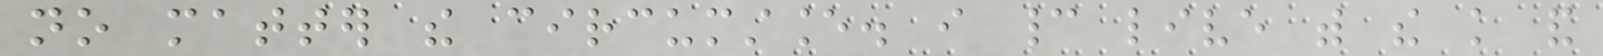no matter the circumstance. i cannot live with the knowledge and
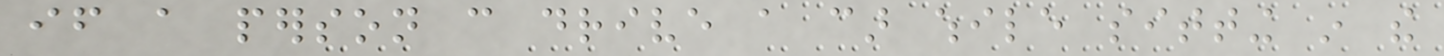if a person can drive a car while sitting in the
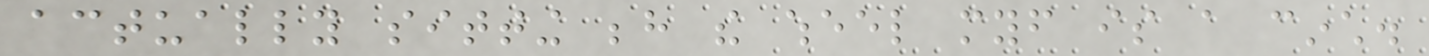actually sitting behind the wheel myself is a cinch.
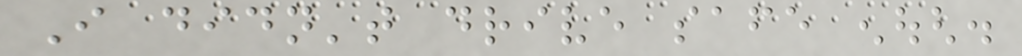I didn't drive safe enough.
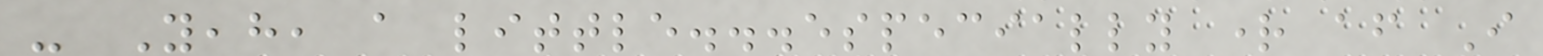- Yeah, a little...especially right after I
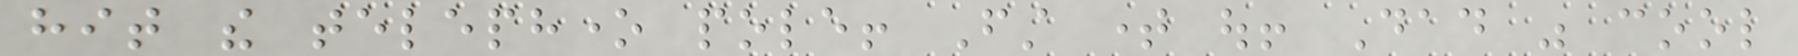hit the telephone pole! First time out! Dad was cool
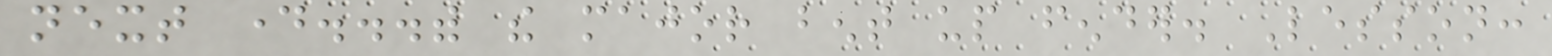next day...with the major bent up fender. Lesson:
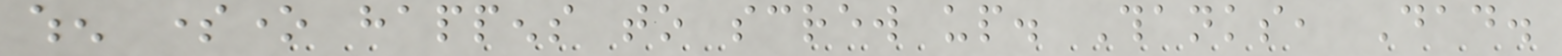when someone happens to screw up. Thanks, Dad.
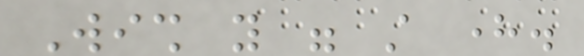Wish you were still here.
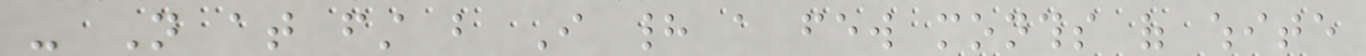- Not at first but I had a few months of white
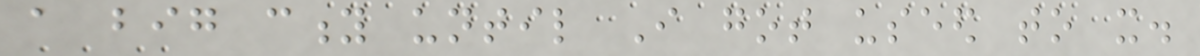a big city until I got useed to it.
